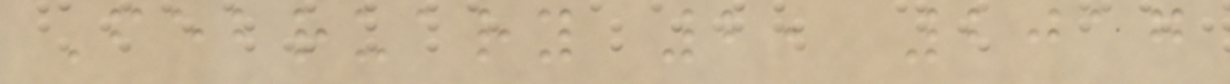February 2, 2017
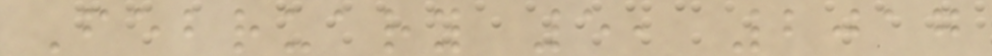February 5, 2017
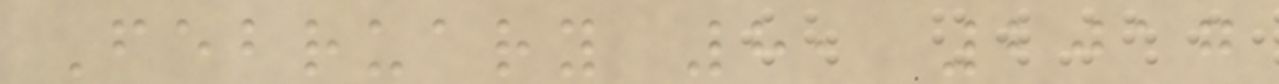February 8, 2017
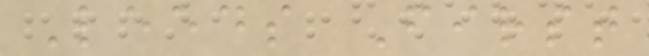Leeds First
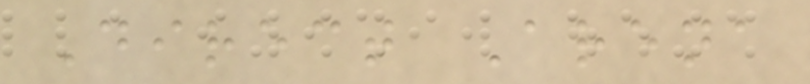Direct Arena
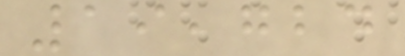19,724
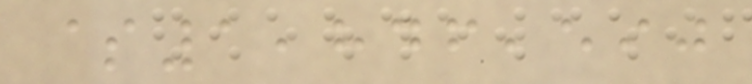$1,846,590
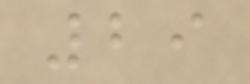29
